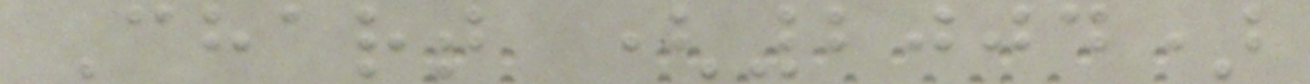Chart (2004)
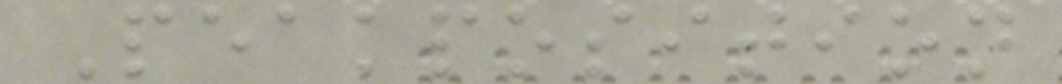Peakposition
